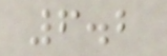6.2
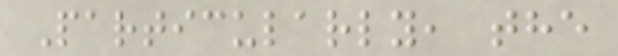Particularly, the
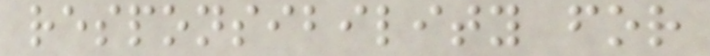responsibility for
